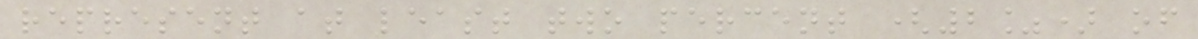represent at least two percent (2%) of
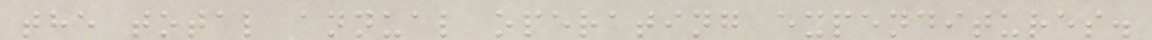the total annual operating expenditures.
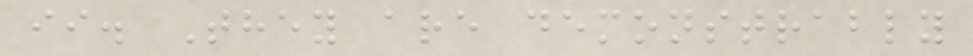ii. They are demonstrably
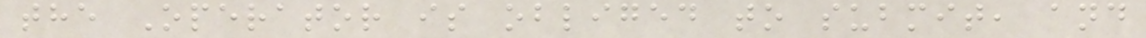the Operator is obliged to submit, and
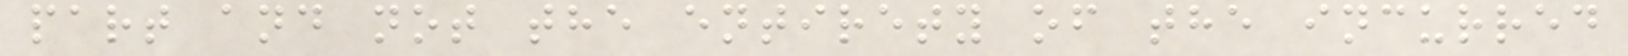part and not the entirety of the incurred
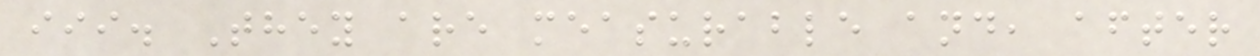iii. They are measurable and, after
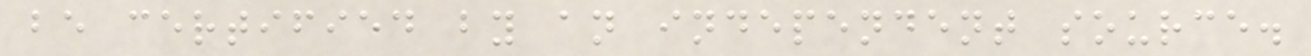be certified by an independent source.
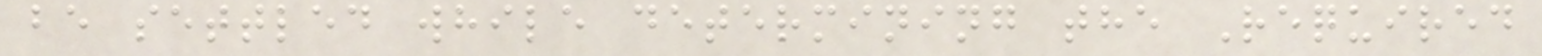be settled while determining the Required
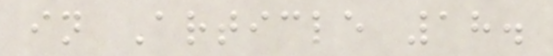in Article 18.
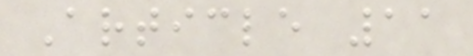Article 11
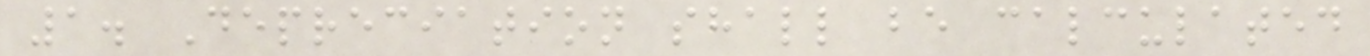1. Depreciation shall be calculated
